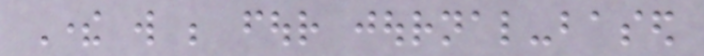There will be four journal-based
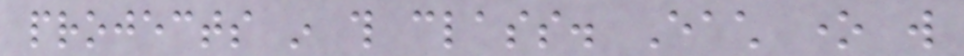projects in this class. Each one will
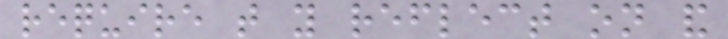require that you reflect on and
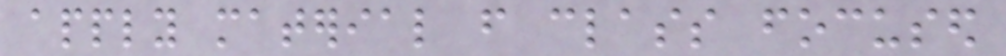apply material from class focused
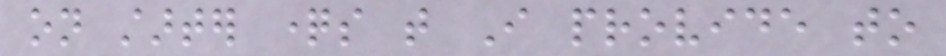on starter questions that I provide to
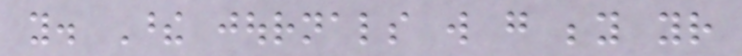you. These journals will go beyond your
